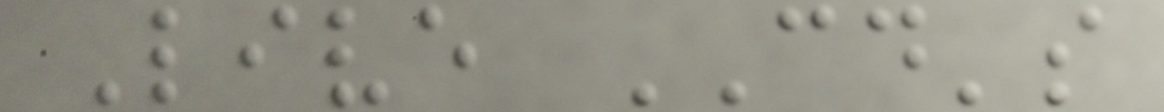Live CD's
